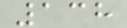138
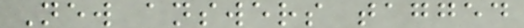New answers tagged
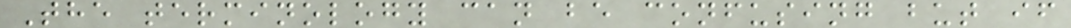The terminology can be confusing but if
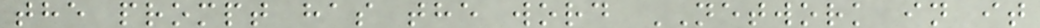the prompt has the word NETWORK in it
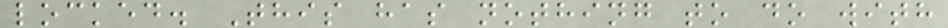locked. This has nothing to do with
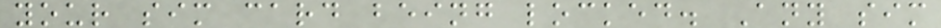your sim card being locked. Any sim
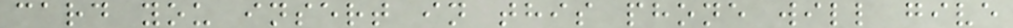card you insert in this phone will give
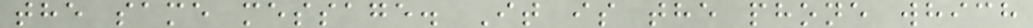the same message. It is the phone which
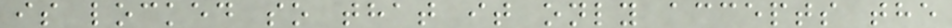is locked so that it only accepts the
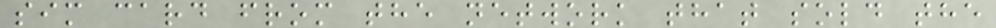sim card from the network that sold the
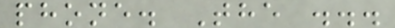phone. The ...
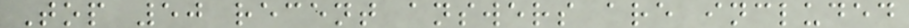Top 50 recent answers are included
